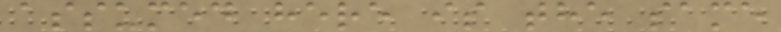assumed here is the same
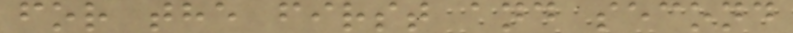for the first and second
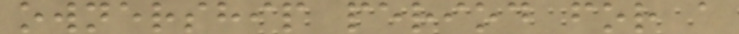ownership period for a
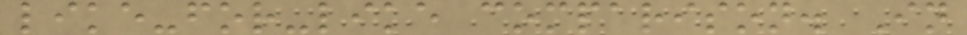like-for-like comparison. In
